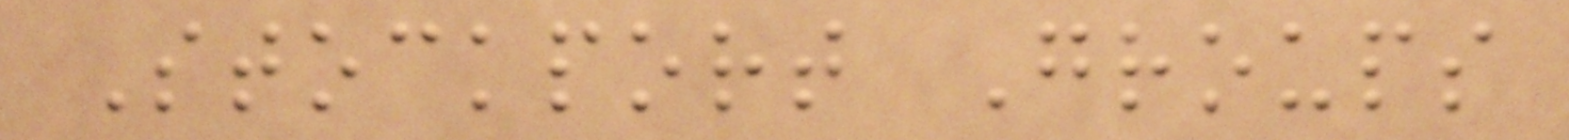Stockport Groups
